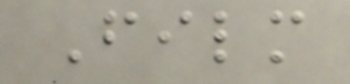Film
